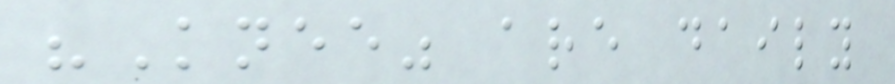"Knee" are daily
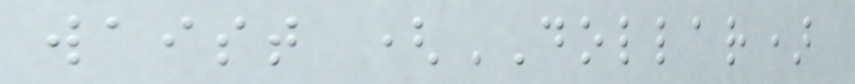waist (DOLLAR)
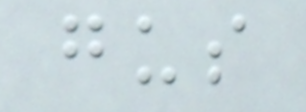gus
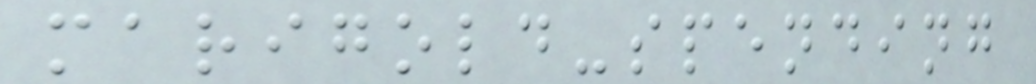marigold-spending
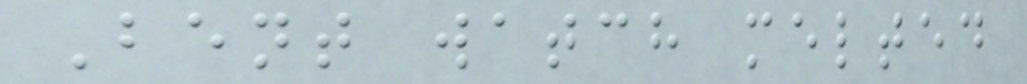Bent watch melted
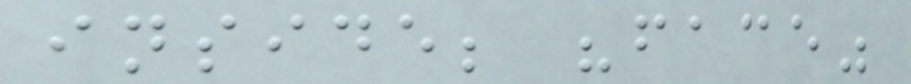inside; "face"
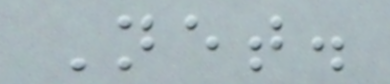Net.
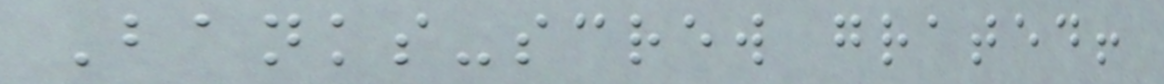Banks-screw grated!
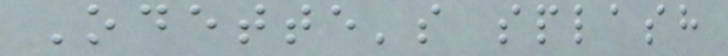Odette's splash
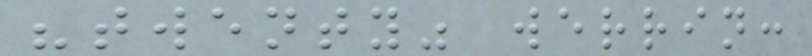"twenty" werrin:
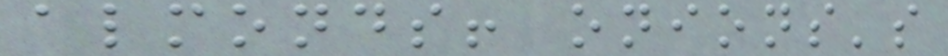almonds! onions's
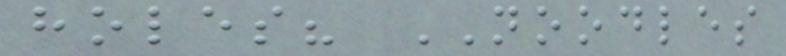holes? NOODLES
